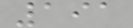191
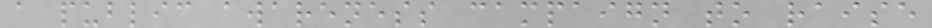a public awareness campaign to raise
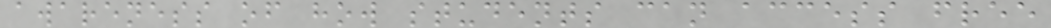awareness of how students can access free
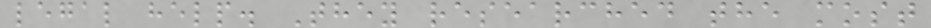legal help. They researched the most
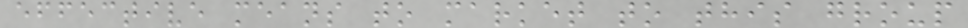effective means to market to this group
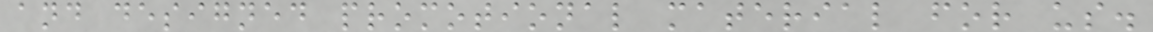and designed promotional material for us.
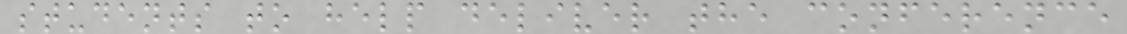students to help deliver the conference
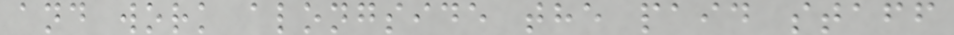and work alongside the paid staff
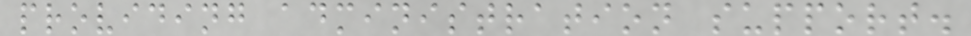providing administration support.
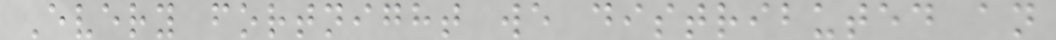Every fortnight we distributed an
